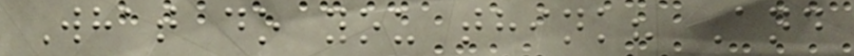What do you think? And
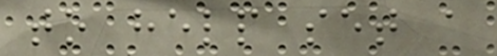to help set a
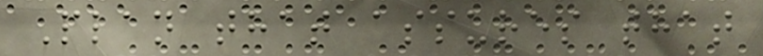Plan that assures that
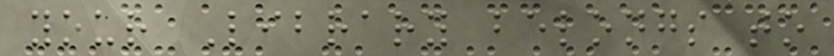your Library belongs to
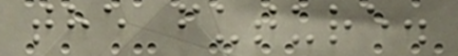the future.
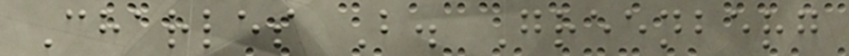Charles B. Greenberg
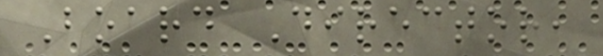Board Director,
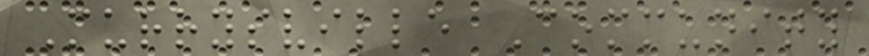Murrysville Community
